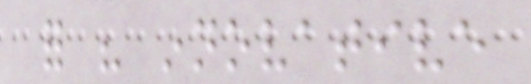for his innovative
